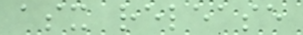asx release
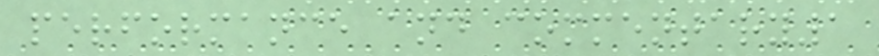performance and commentary1
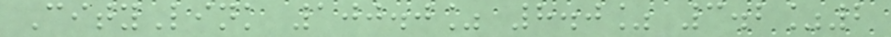CityLink 100.0% 8.0% 3.2%2
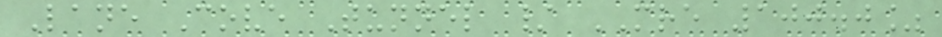Lane Cove Tunnel / MRE 100.0%
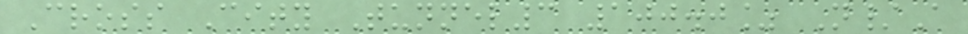Cross City Tunnel3 100.0% N/A
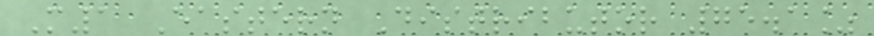M1 Eastern Distributor 75.1%
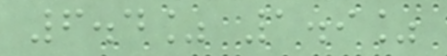6.4% 1.9%
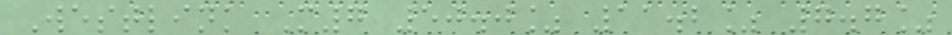Westlink M7 50.0% 11.2% 7.7%
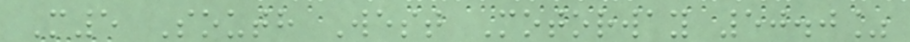M5 South West Motorway 50.0%
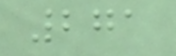271
